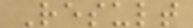Result
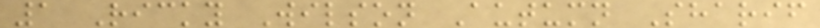1 Ricky Wilson Autumn Sharif
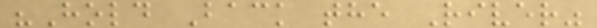"Hold Back the River"
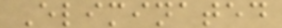Eliminated
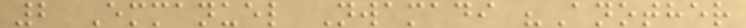2 Emmanuel Nwamadi "Another
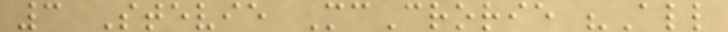3 Stevie McCrorie "All
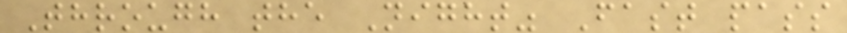Through the Night" Fast pass
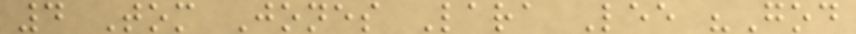4 Tom Jones Lara Lee "God
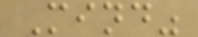Mind"
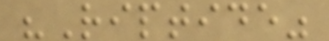"Riptide"
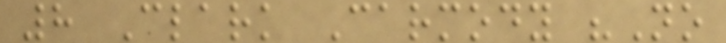8 Clark Carmody "No
